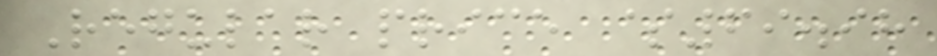Regular price $69.98
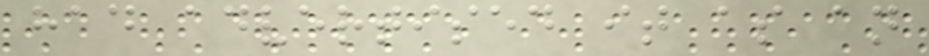had advertised it as an
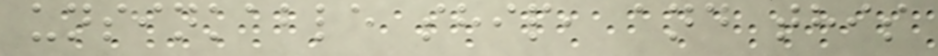unsinkable ship, and this
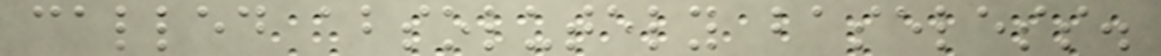called absolutely baseless.
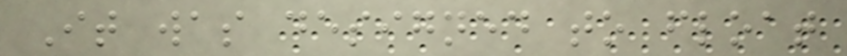It was designed to float
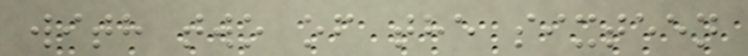with two of the sixteen
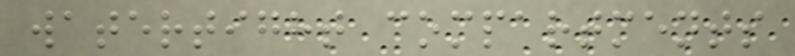watertight compartments
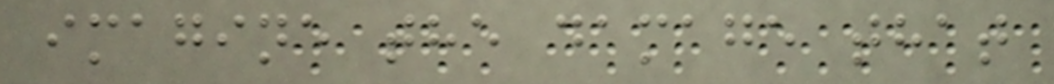imagine the damage that
